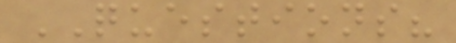QUESTIONS?
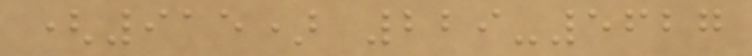(915) 229-5627
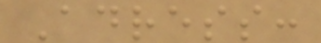Adress:
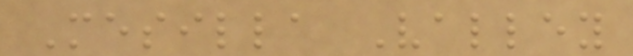Mesilla Valley
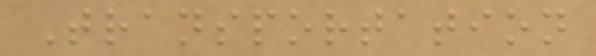Transportation
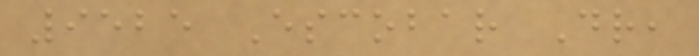9525 Escobar Dr,
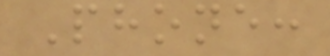Phone:
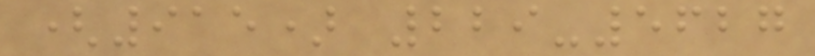(915) 229-5627
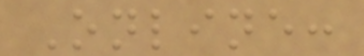Online:
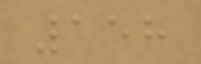158
